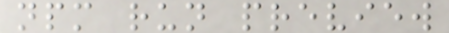npm run preview
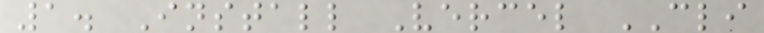1. Install Vercel CLI
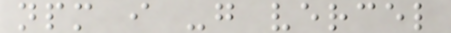npm i -g vercel
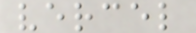vercel
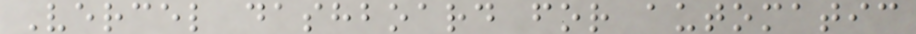Vercel dashboard for automatic
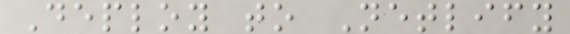Deploy to Netlify
